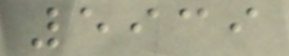5939
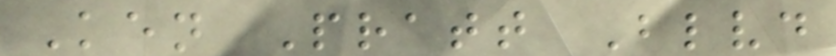Ken Pratt Blvd
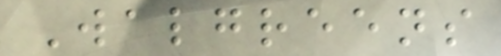Walgreens
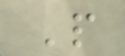P
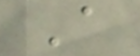A
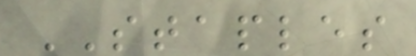STAPLES
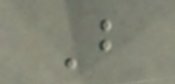B
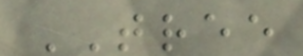TREE
